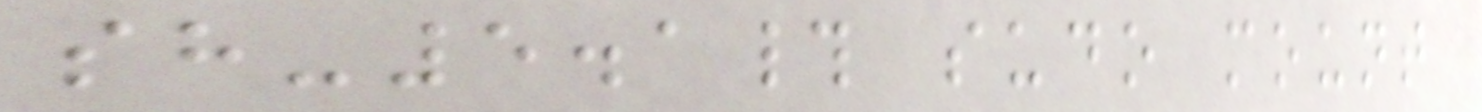sh-5.1# sudo mount
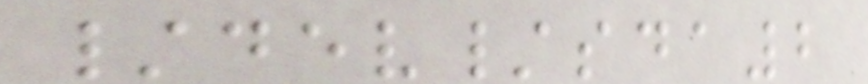/dev/sda2
